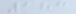183
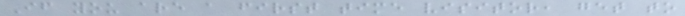If you are a first time visitor, get to
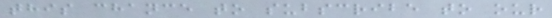this chance to subscribe to our
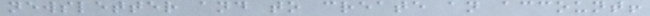newsletter and to create an account!
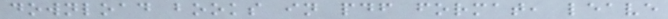download books in pdf format, leave
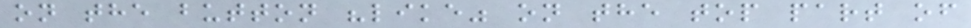on the button "like" on the top part of
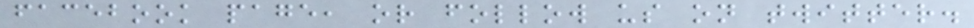facebook page, or follow us on twitter.
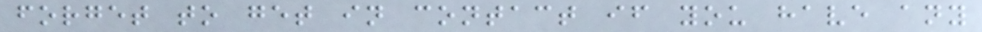forget to get in contact if you have any
